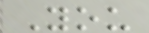You
